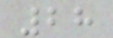28
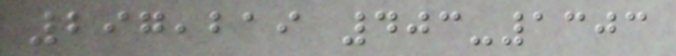297,219 403-1303
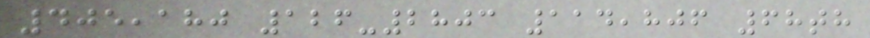405,180 126-2803 114,806 68th
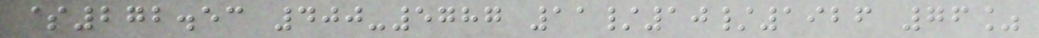$272.53 400-5787 11/10/1926 76%
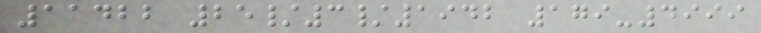11422 25/3/1942 179-4999
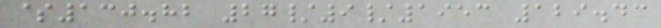$130.82 27/9/1953 129.43
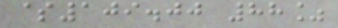$109.00 88%
